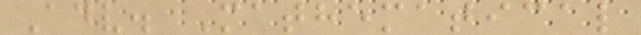Adv. Mathematical
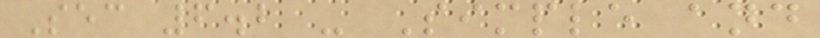Sec 6.2 - Simple and
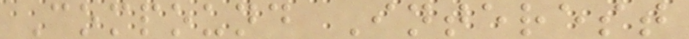Compound Interest
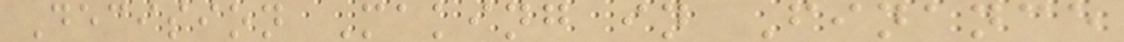Decision Making in Finance
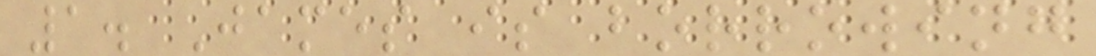1. James is borrowing
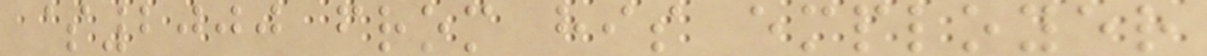$2000 from his employer
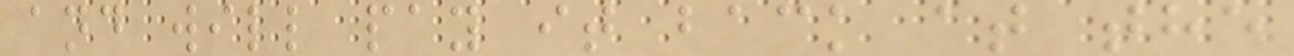and will pay it back at the
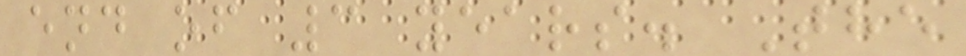end of 3 years. The
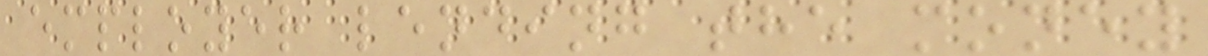employer lending the money
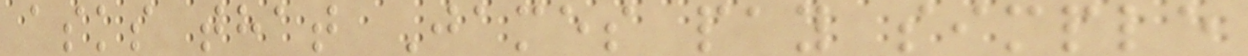asks that James pay simple
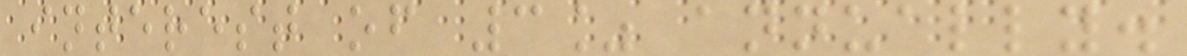interest of 3% annually.
